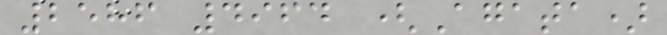2586 4964 (Agata)
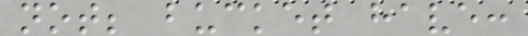not; bucket have:
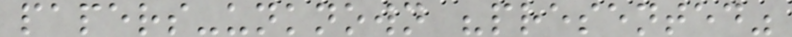papers-unknown "presented"
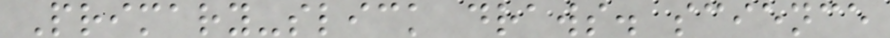Primary-slick draws. science
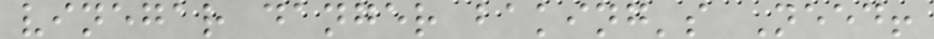vinegar danger baking's Need!
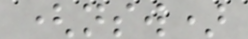(nsw)
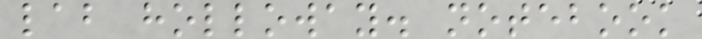lab holloway. notebook
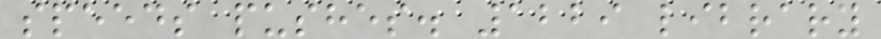speeds pushes. 1229 library
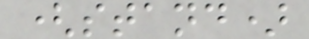(stand)
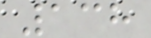138
